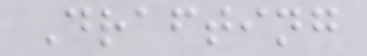Drafting
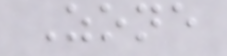Zone
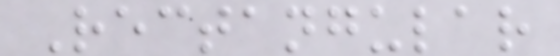Rectangular
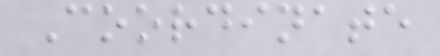Coordinate
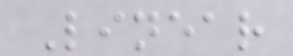Linear
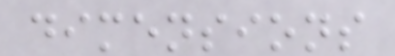dimensions
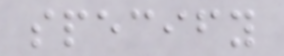specify
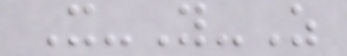X-Y-Z
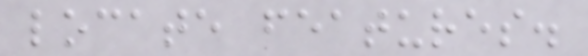locate features.
